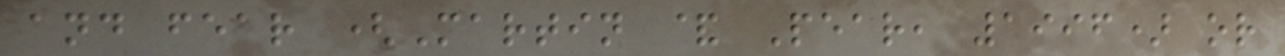and fear (Martin & Pear, 1996) or
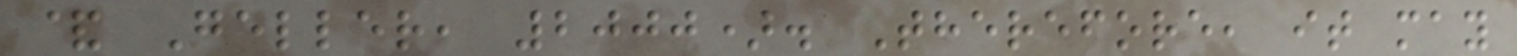& Geller, 2000). Therefore, it may
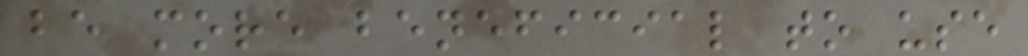be more beneficial to use
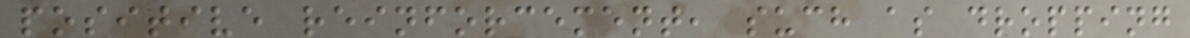positive reinforcement, such as dropping
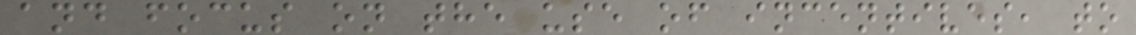and focus on the use of incentives, to
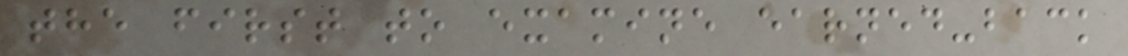the first to examine earned-back
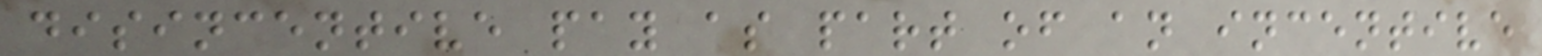disincentive pay as part of an incentive
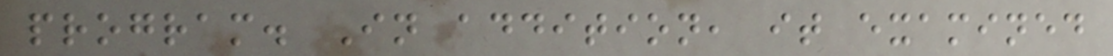program. In addition, it examined
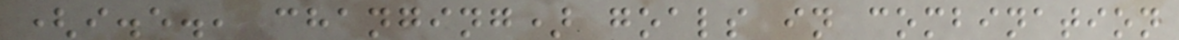(i.e., changing) goals in combination
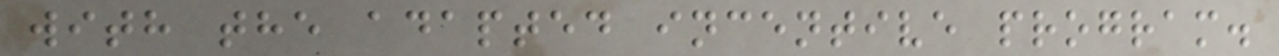with the adapted incentive program.
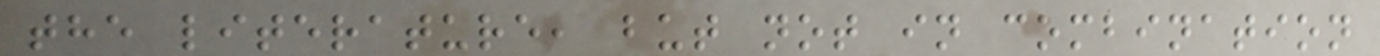the literature, but not in combination
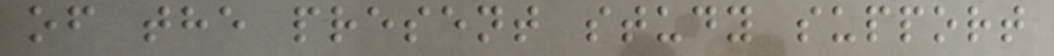of the present study support
